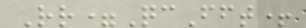Rr=QcFft+
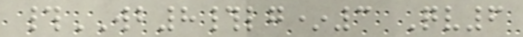#WB8#lg*3 Qv6
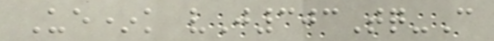Ue*k vJ303Tq-C
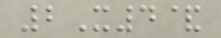2X4&
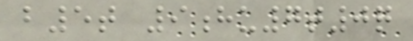b5t 9hu7t0q
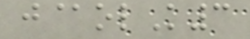j@olK3
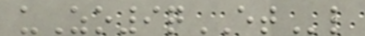uZo9qETl
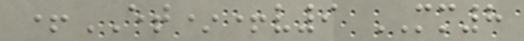+ET*+v9 MM8
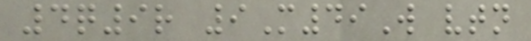4q9r 9M49W vtn
